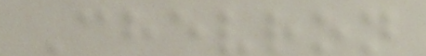Chevron
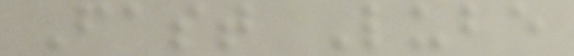Fast Lube
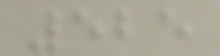525
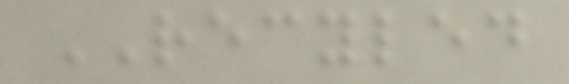RECYLED
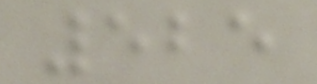525
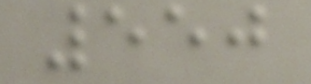550
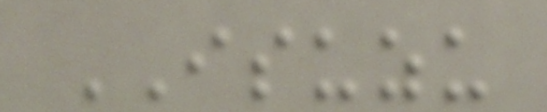ISUZU
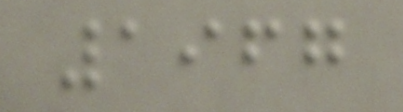1967
